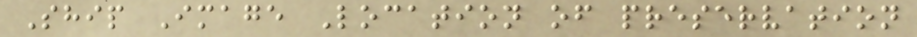Ship Image Location of preservation
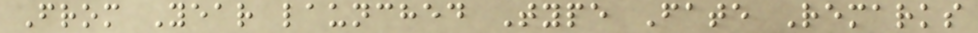From Year launched Type Fate Remarks
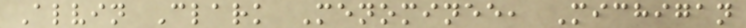Alvin Clark Menominee, Michigan
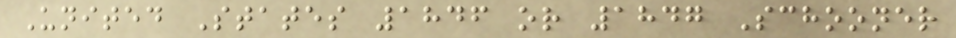United States 1846 or 1847 Schooner
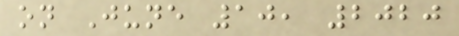on June 10, 2020
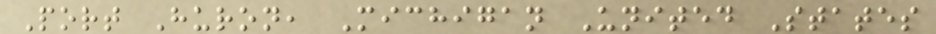Port Huron, Michigan United States
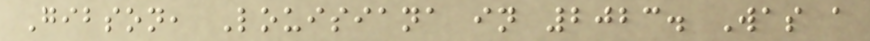Gibson, Louisiana in 2023. Was a
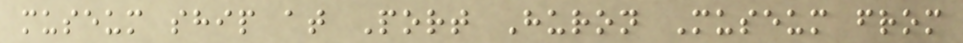museum ship at Port Huron Museum from
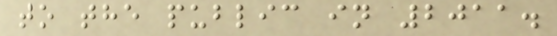to the public in 2011.
